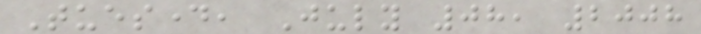Tuesday, July 08, 2008
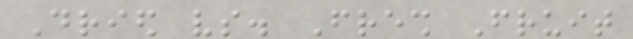Dried vs. Fresh Fruit
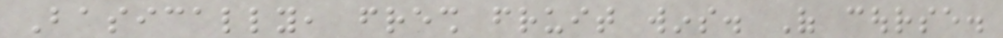Basically, fresh fruit wins. Of course.
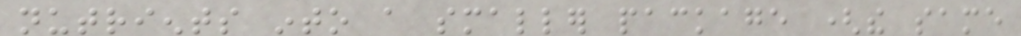nutrients into a smaller package (the same
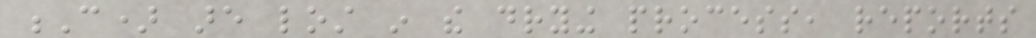C) are lost in the drying process, reports
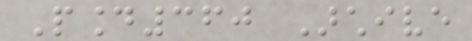Pound360 Archive
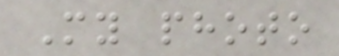My photo
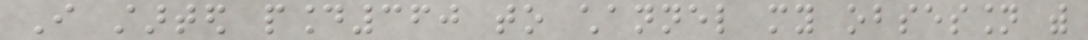I started pound360 to channel my obsession with
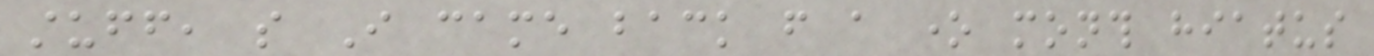stuff, so I came back from a one month hiatus
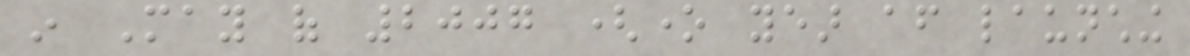in May of 2007 (one year after launching
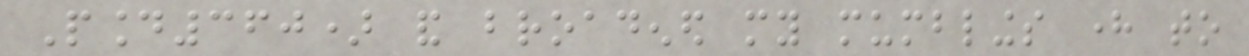Pound360) and broadened my mumblings here to
